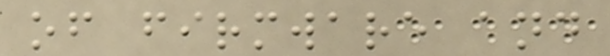of firmware and
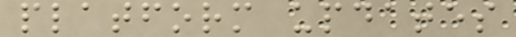platform updates
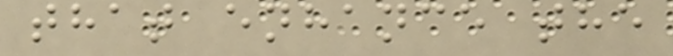that enhance the
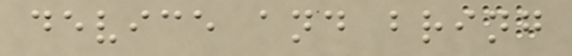device and bring
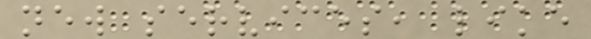new services, like
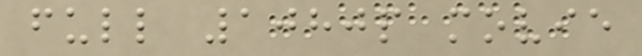full 1080p movie
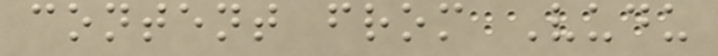content from Vudu
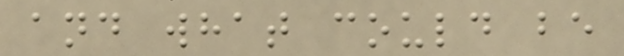and what could be
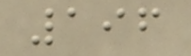196
